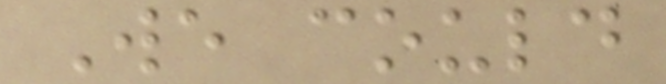We could
